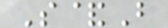S&B
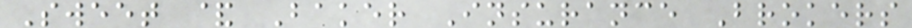Sweet & Baker Insurance Brokers
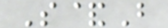S&B
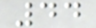44
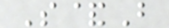S&B
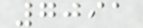7091
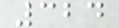324
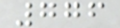776
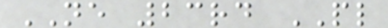NE 23rd PL
